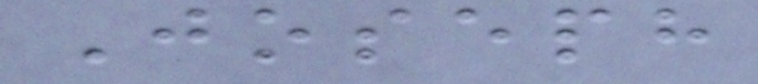Joseph
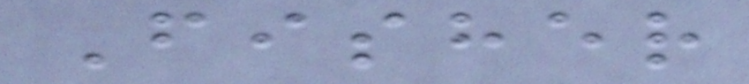Fisher
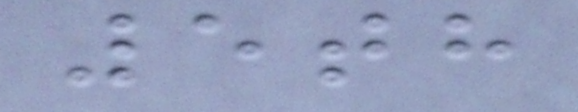5th
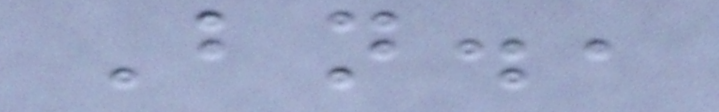Bn.,
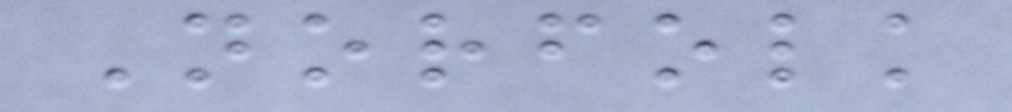Norfolk
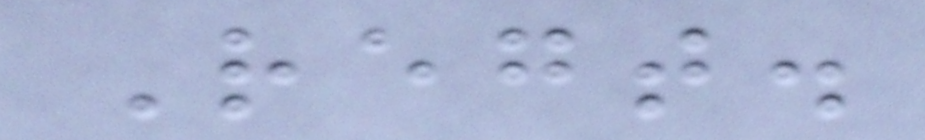Regt.
